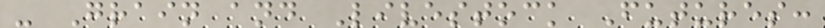- Grain and Livestock Futures:
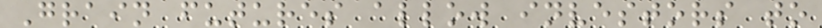Grain futures allow investors to
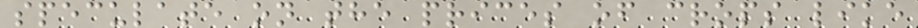speculate on the prices of crops like
